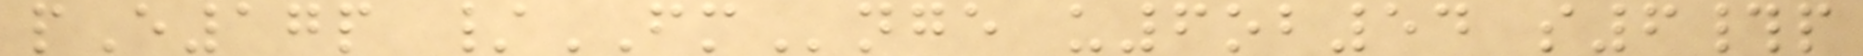pE17p /FMnge u6ob54 s6#p
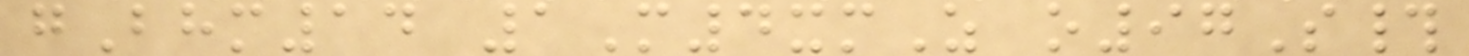gBhm14 1M4xmZ o97S#
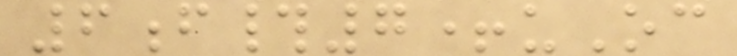6f#7+uOc
